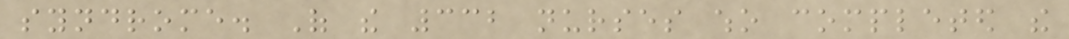syndrome. Of the 332 nurses who completed the
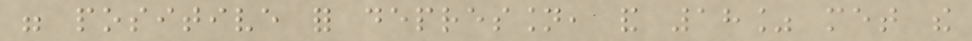were positive for depression, and 18% met the
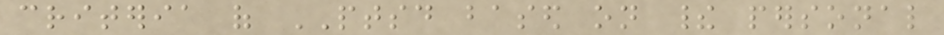criteria of PTSD based on their personal
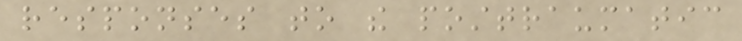responses to the posttraumatic
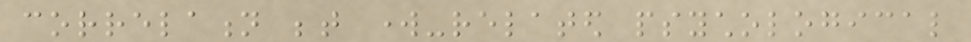correlation between work-related psychological
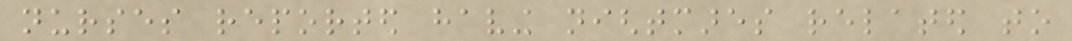nurses reported having nightmares related to
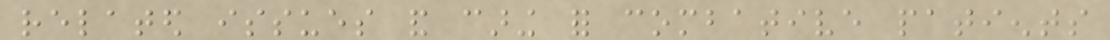related issues and caring for combative patients
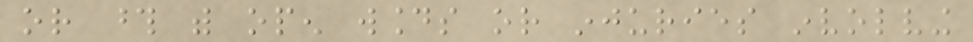or those with open wounds or injuries involving
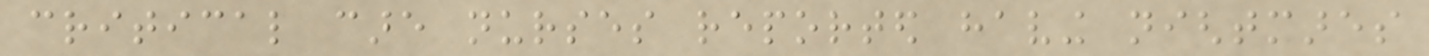critical care nurses reported having nightmares
